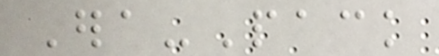Era-Pack
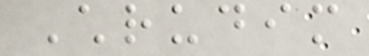Chrudim
